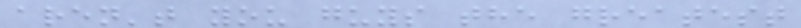aren't you guys the greatest
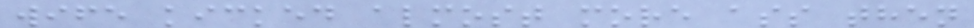wife kicked almost more ass then
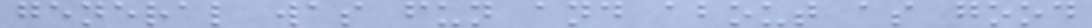general was fun and about as good
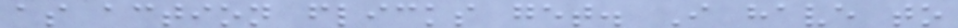as action flicks get. I have to
